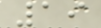19
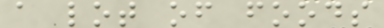a lot of foods
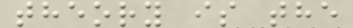theory is the
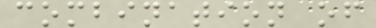combination of
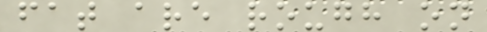fat are rough on
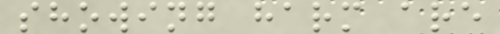showing harm are
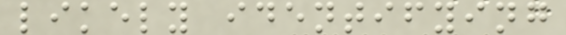likely identifying
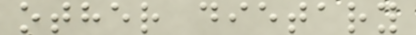other dietary
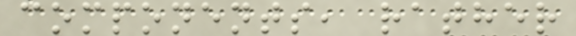components, rather
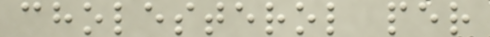cholesterol per
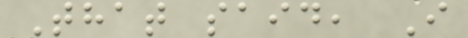That said, I
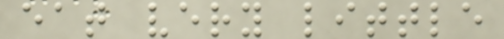eat very little
